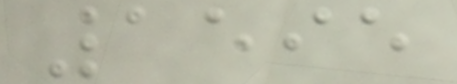1595
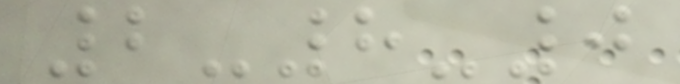2-8-0
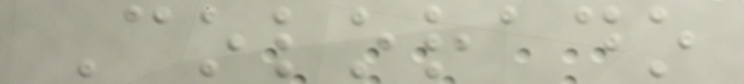Colorado
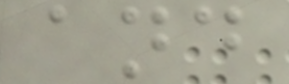and
